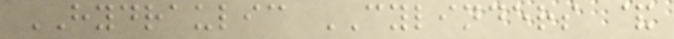HYDRAULIC CYLINDERS &
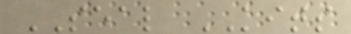SEAL KITS
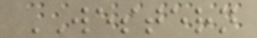WESTERN
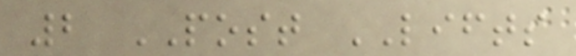2 POST LIFTS
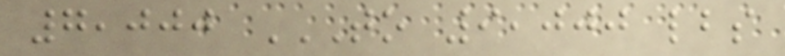7,000 TO 9,000 LBS
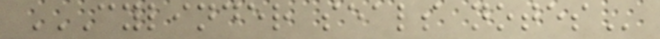CYLINDER SEALS NOTES
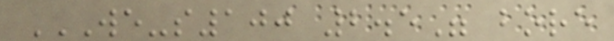WE-S100 2.5" BORE
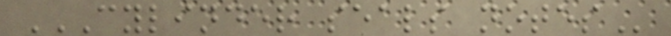CYLINDER SEALS NOTES
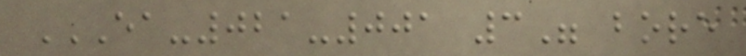EA-021-001 3" BORE
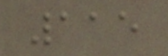115
